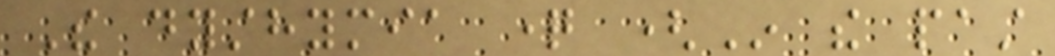The dysthymia question (In the past
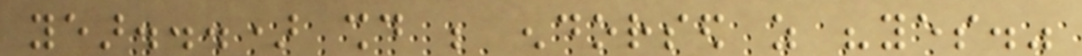year...) should be endorsed as "yes."
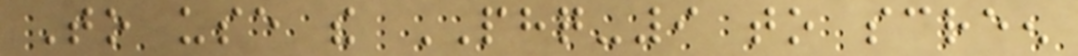To use the PHQ-9 to screen
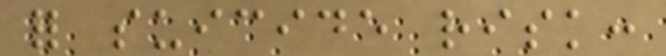for suicide risk:
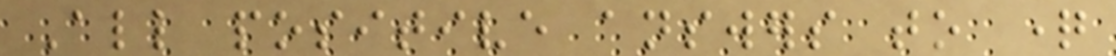All positive answers to question
